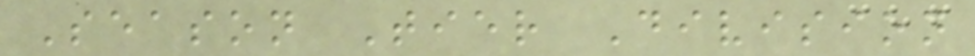Season Tier Division
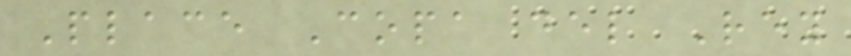Place Copa del Rey
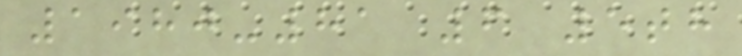1980-81 6 5th
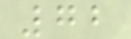72
